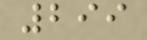299
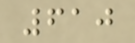610
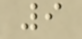9
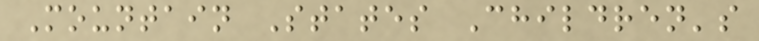Mountain States Children's
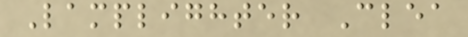Lamplighter Clea
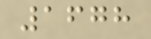1678
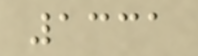1331
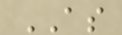AS
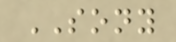SONY
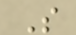S
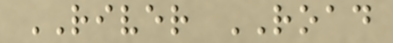RIVER ROAD
